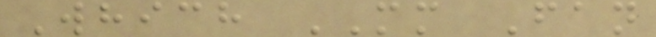Which MM Fan
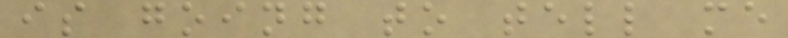is going to tell me
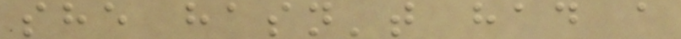she hasn't had a
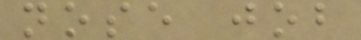nose job
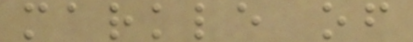markle of
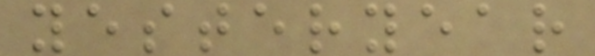yesteryear
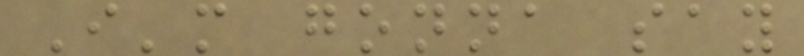I'm gonna say
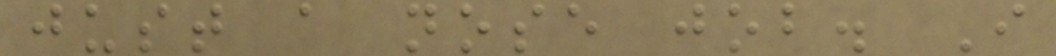just a nose job. I
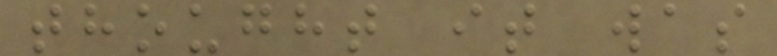thought it was
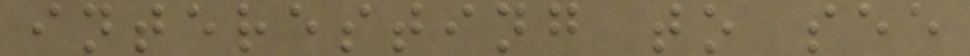interesting to see
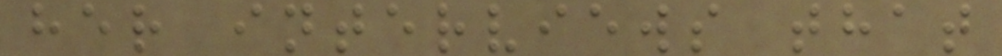her interviews that
